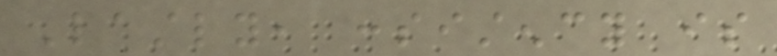Lastly, consistency is
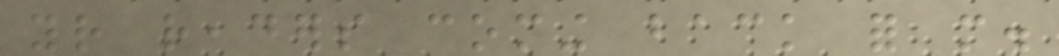your readers coming back for more.
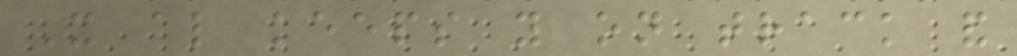It also keeps you on track and
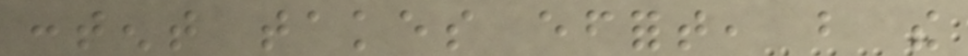content takes effort, but the
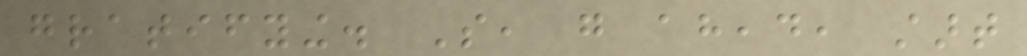gratifying. So, go ahead, start
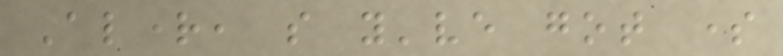Alright, so you've got some
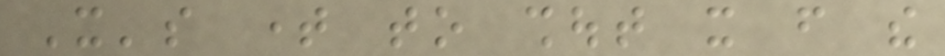It's time to shout it from the
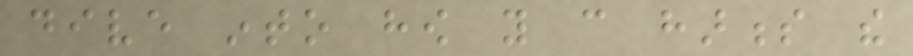dive into how you can harness the
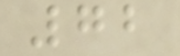72
